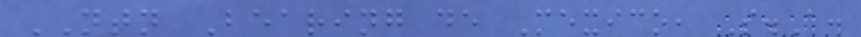NTN Bearing de Mexico, S.A.
